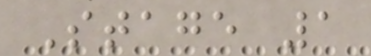Stage 1
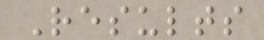Results
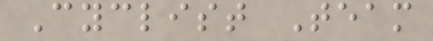Cyclist Team
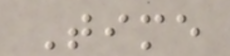Time
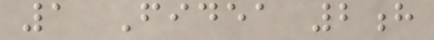1 Fidea 2h
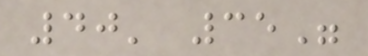40' 35"
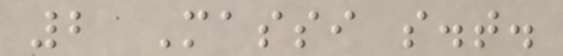2 Massi s.t.
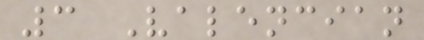3 Valencian
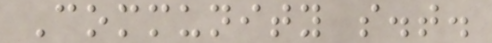Community s.t.
